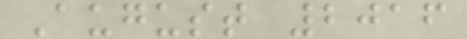August 2016
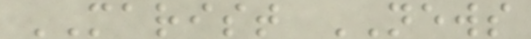MARIST NEWS
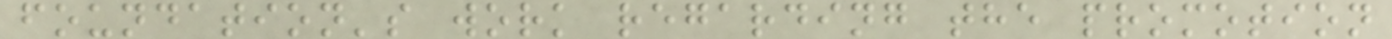foundation's work regarding the promotion
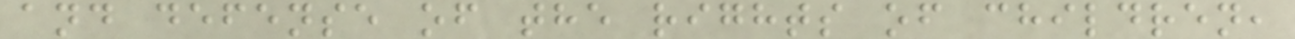and defense of the rights of children,
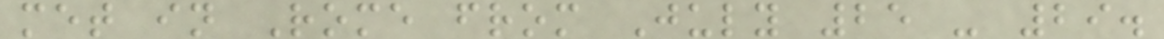met in Rome from July 25 - 29.
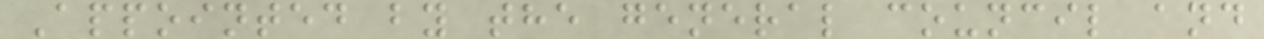Appointed by the general council and
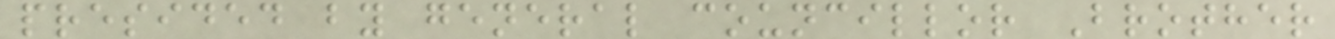presided by general councillor Brother
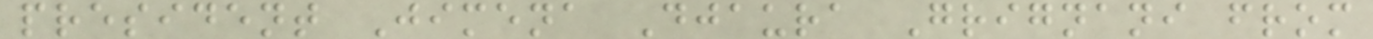president Jimena Djaura Grignani from
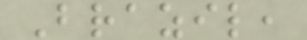Brazil,
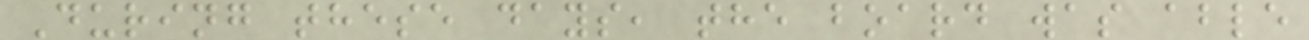During these days, the board was able
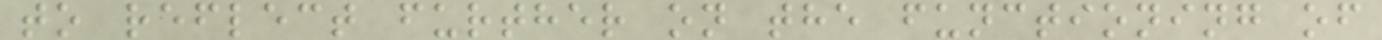to reflect further on the functioning of
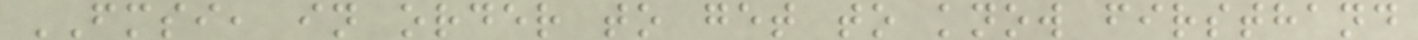FMSI, in order to get to know firsthand
